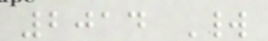2014 World
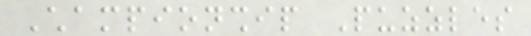Championship Puzzles
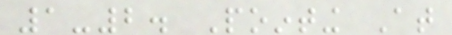1-2. Pointing At
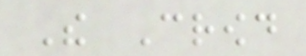The Crowd
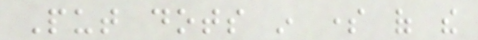Put dots in some of the
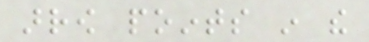arrow points in the
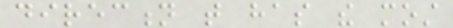direction that has the most
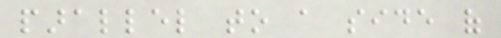parallel to a side of
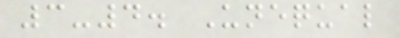3-4. Unequal
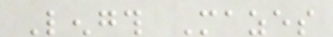Length Mazes
